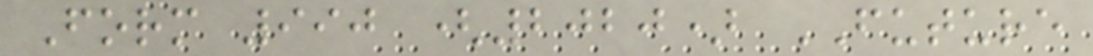Form 990 (2020) FUTURE
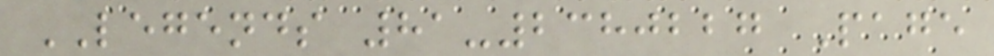LEGENDS 81-2380227 Page
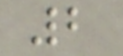2
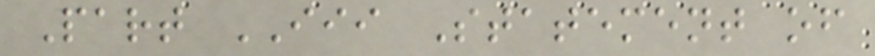Part III Statement of
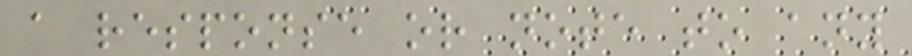a response or note to any
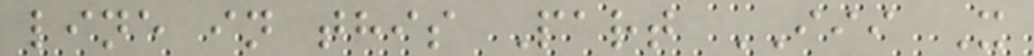line in this Part III X
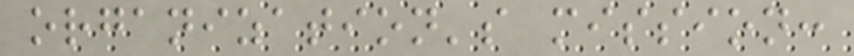organization's mission:
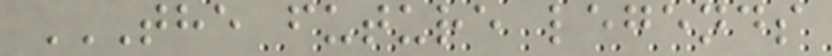THE FUTURE LEGENDS
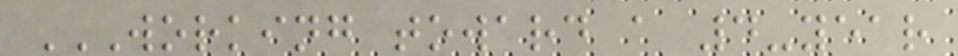WORKING TOWARD A 4-YEAR
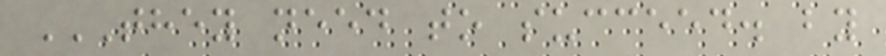THEY NEED TO SUCCEED. BY
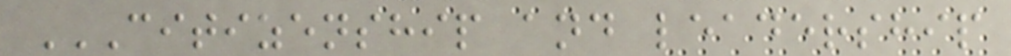CITIZENSHIP AND LEADERSHIP
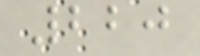220
